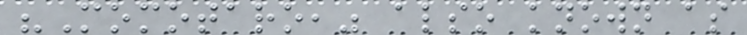"Momotaro," also known as
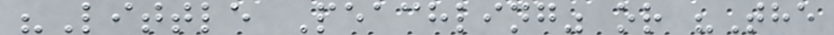"Little Peachling" or "The
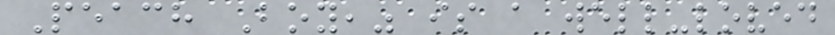Peach Boy," is a well-loved
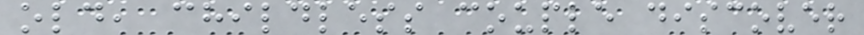old, childless couple discover
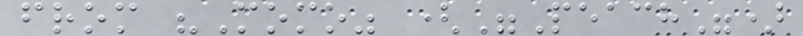from "Momo" ("Peach")
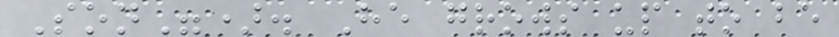Son"). He grows up to be
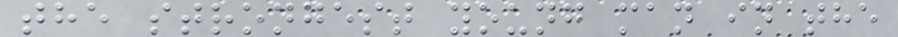the strongest young man in the
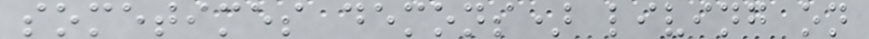sometimes demons) living on
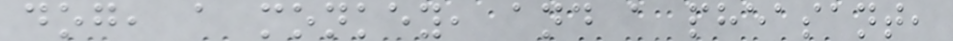dog, a monkey, and a pheasant,
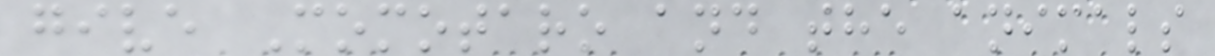give Momotaro and the animals
